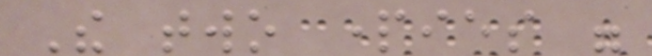The two parties were
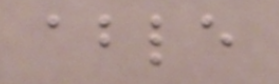able
